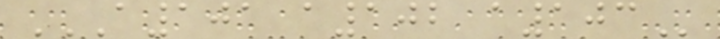A101 A102 A103
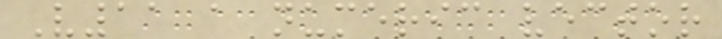V11 a numeric vector
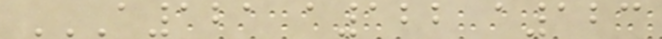A121 A122 A123
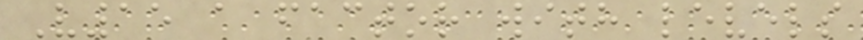V15 a factor with levels
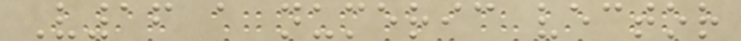V16 a numeric vector
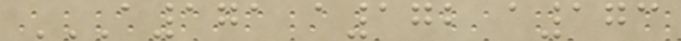A171 A172 A173
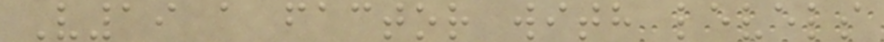V19 a factor with levels
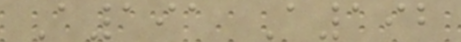A191 A192
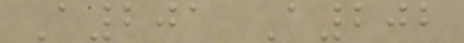A201 A202
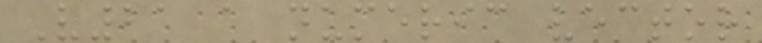V21 a numeric vector
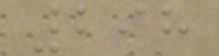298
